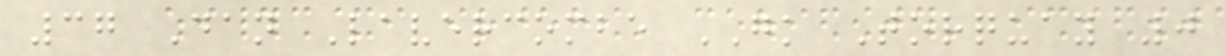37 Dan Lavercombe GK Torquay 0
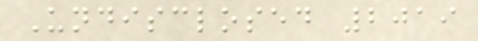Undisclosed 2019
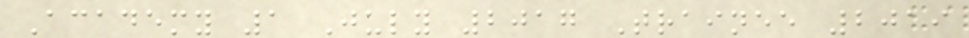Academy 1 July 2017 Trainee 2019
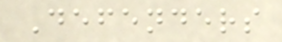Defenders
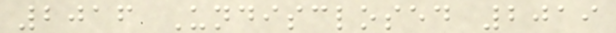2016 Undisclosed 2019
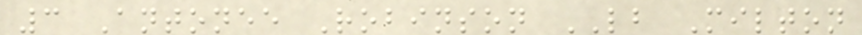3 Antonee Robinson LB Milton
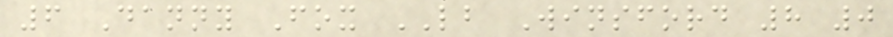6 Danny Fox LB Winsford 8 0
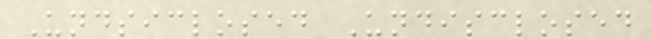Undsiclosed Undisclosed
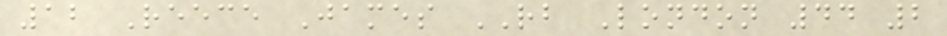12 Reece James RB London 44 2
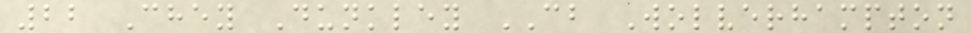22 Chey Dunkley CB Wolverhampton
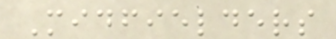Midfielders
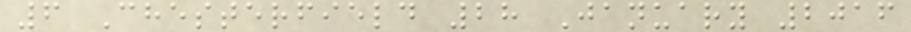6 Chesterfield 28 January 2016
